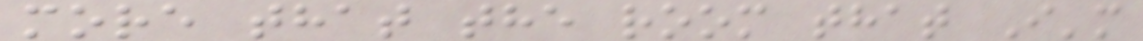more that the room that I'm
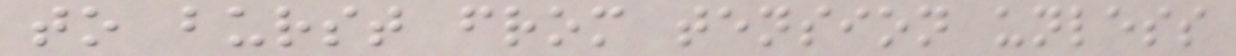to burst from tension unless
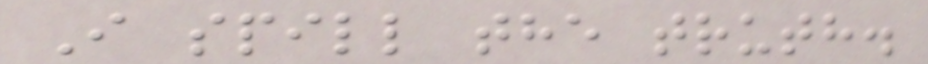I spill the truth.
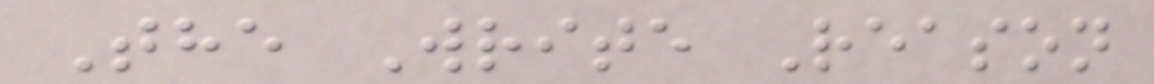The Write Reason
